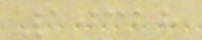10328
